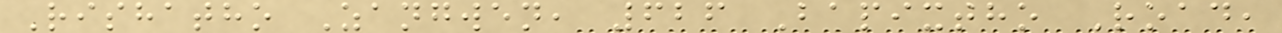Rishatho Zangwen, 626 Bapixtho Road,
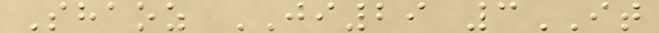Shaoz JI29 3IT
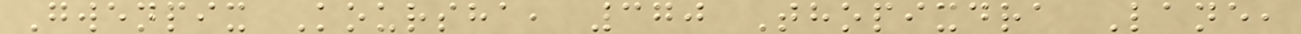Gwenpix Koursha, 370 Thopixdra Lane,
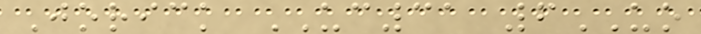Jorick UC31 6UO
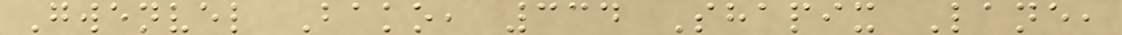Gwenvel Bako, 334 Shapix Lane,
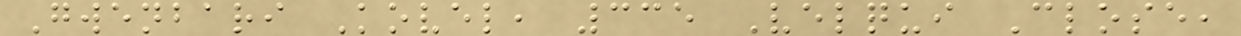Gwenbari Kovel, 335 Velqui Close,
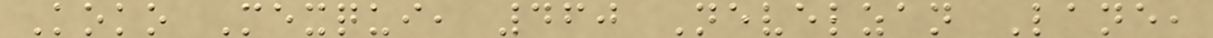Koko Mexqui, 460 Nevelzan Lane,
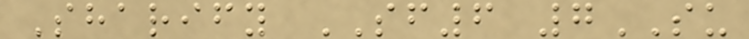Sharify SF6 7SU
